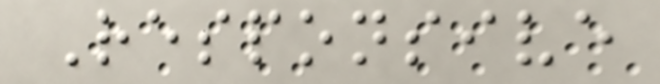Responsive
